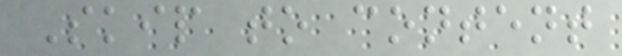Skip to content
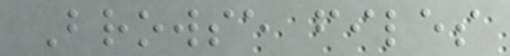Browse files
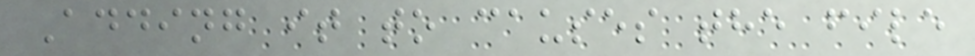Adding it to causes the file
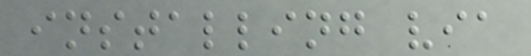installing via
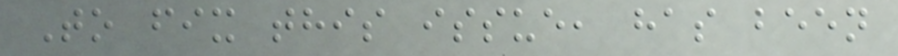To fix this issue, has been
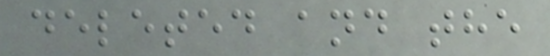deleted and the
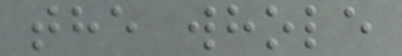the whole
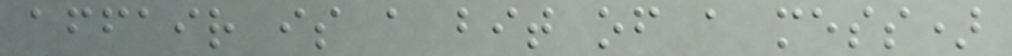affair is a bit of a mess)
